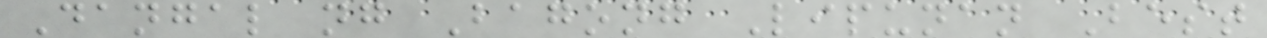Dangal ng Bagong Lipunan Best
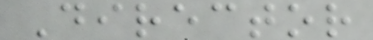Director
